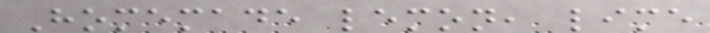Homemade lemon, lime
